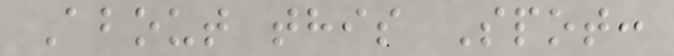About this Spot:
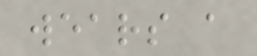wears a
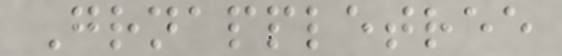Grnappletree
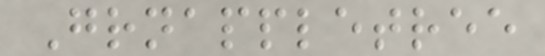Grnappletree
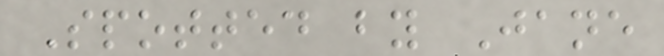Spotted by Jane
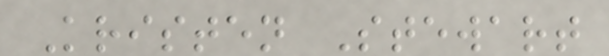Kristen Stewart
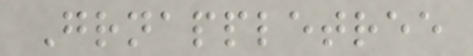Grnappletree
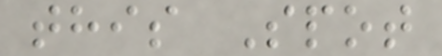this Spot
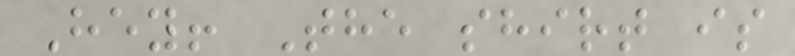Hey! The shirt is
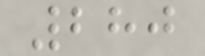280
